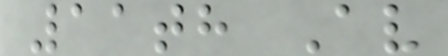11th Av
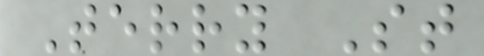Terry St
